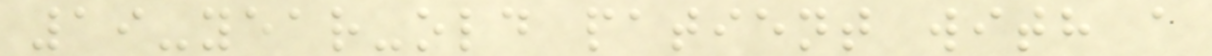19-year-old patient with a
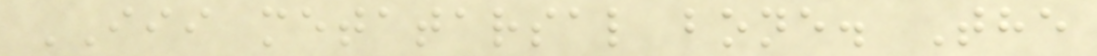III metatarsal bone. The
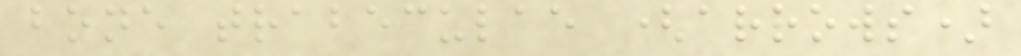bone trabeculae (arrows)
